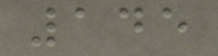145
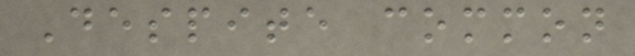Despite common
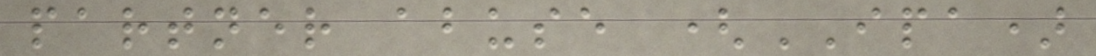partner abuse (IPA)
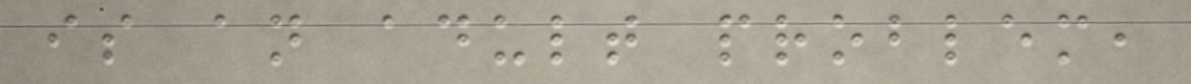is an adult problem,
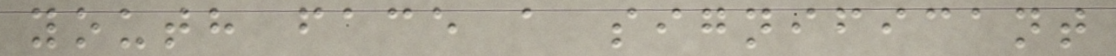youth face a significant
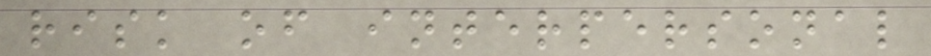risk of interpersonal
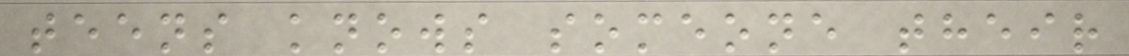teens knows someone their
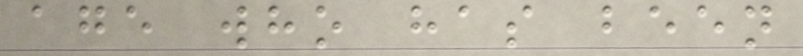age who has been
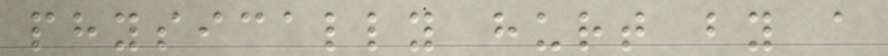physically hurt by a
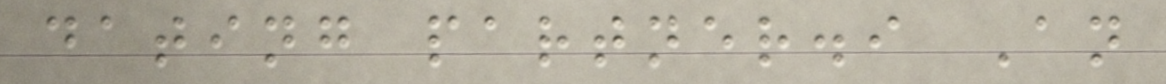dating partner.i An
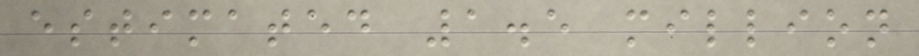estimated 1.5 million
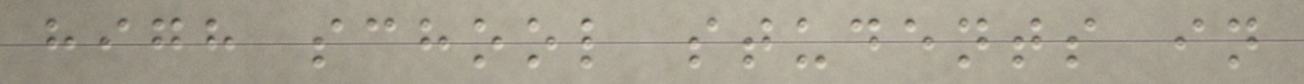high school students in
